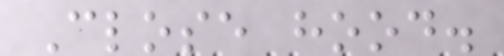Close hood.
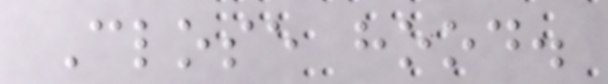Close hood.
